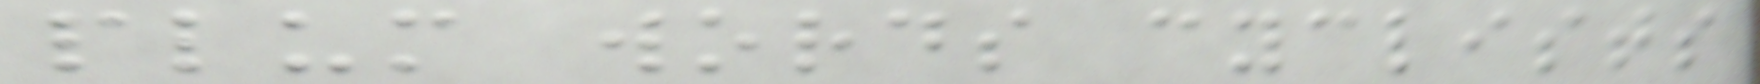plum words cyclists
